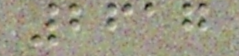2617
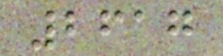2617
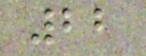22
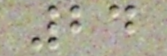24
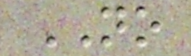NO
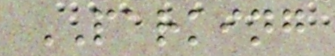PARKING
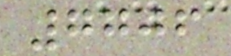7706
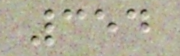354
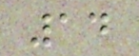14
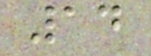14
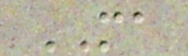MA
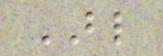BL
